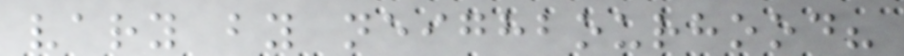vary by neighbourhood?
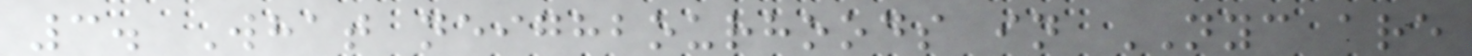3. What neighbourhoods in NYC are
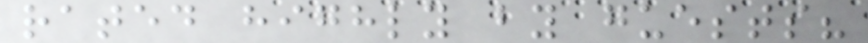rated highly by guests?
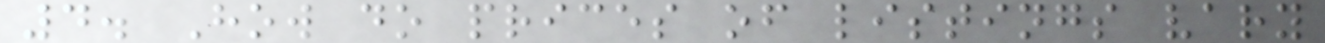4. How do prices of listings vary
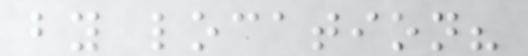by location?
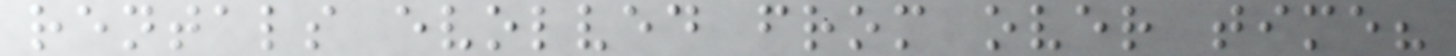rentals evolved from over time?
